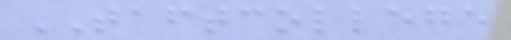TAFTCOLLEGE
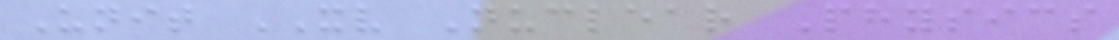Unit XV Nuclear Physics
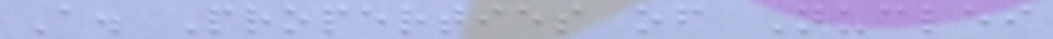A. Properties of Nuclei
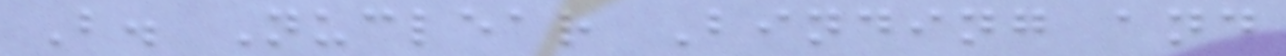B. Nuclear Binding and
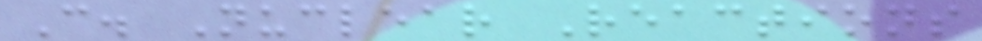C. Nuclear Reactions
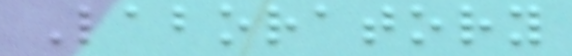Laboratory
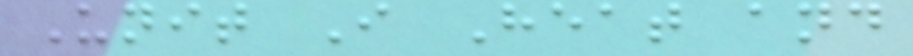Unit I Heat and
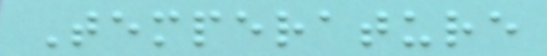Temperature
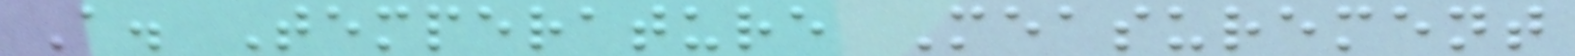A. Temperature Measurement
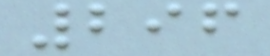296
